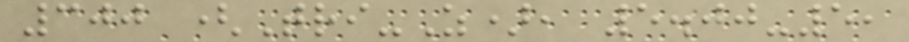300 (Tri-Z), 5.00-5,
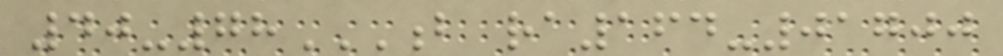40-78B RA164-01700
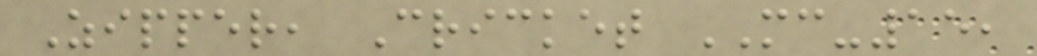Zipper, Cricket MC-15,
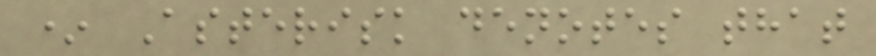* Asterisk denotes that
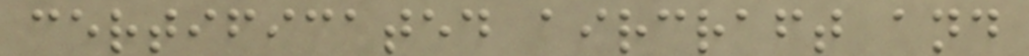certificated aircraft and
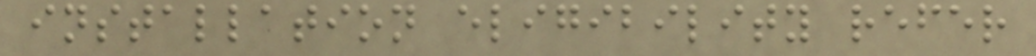installation eligibility refer
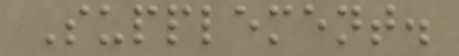Supplement.
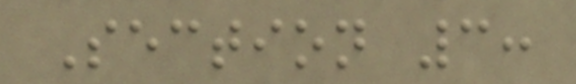Section 3:
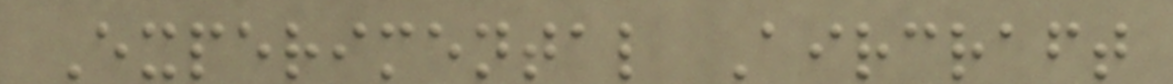Experimental Aircraft
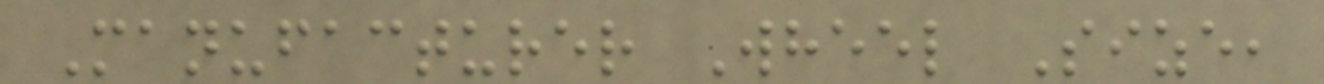Manufacturer Wheel Size,
